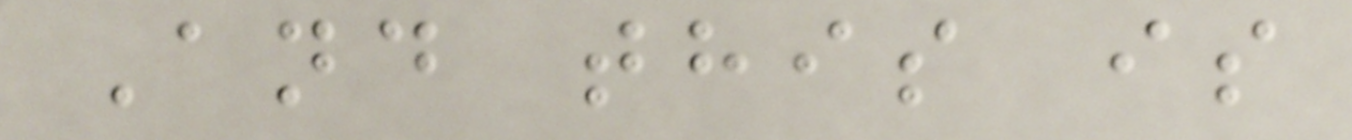And this is
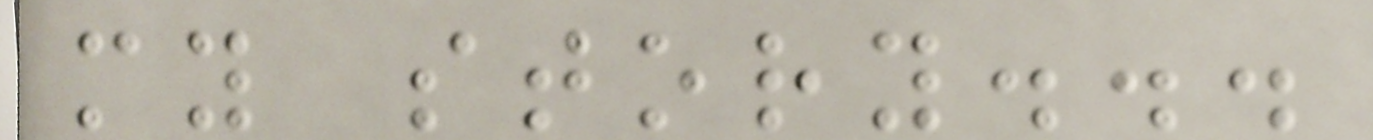my story...
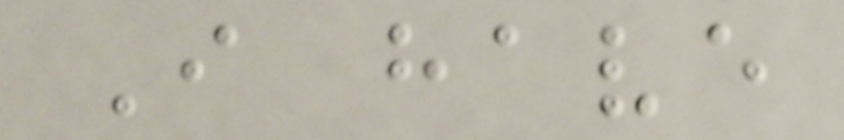I have
